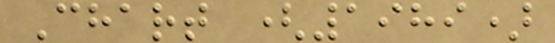Chart (1989)
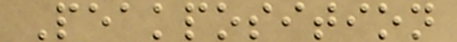Peakposition
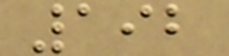192
